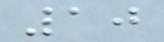10
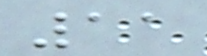11
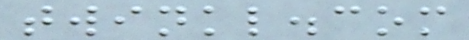twinkl.com
